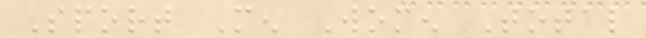Sport Men Women Total
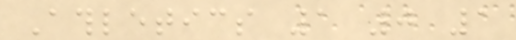Athletics 1 0 1
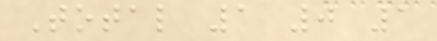Total 1 0 1
